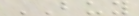BUY
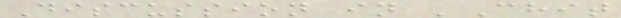Discussion in 'Chit
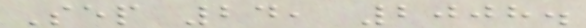Sep 24, 2008.
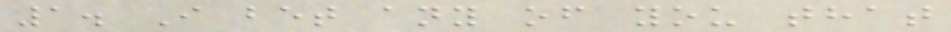1. I bet any of you that
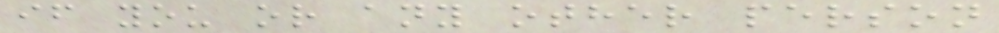if you or any other person
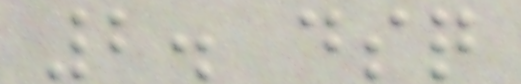2. dsq
